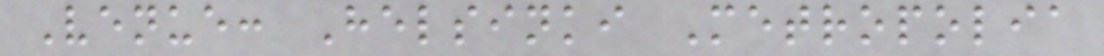Venue: Helsinki Metropolia
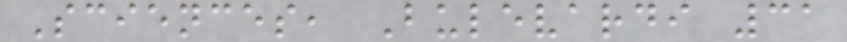Sciences, Bulevardi 31
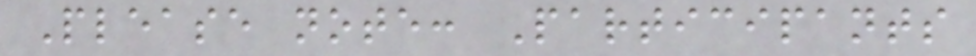Please note: Participants
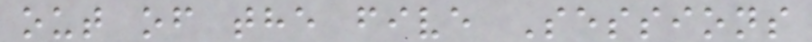out of the five Sessions
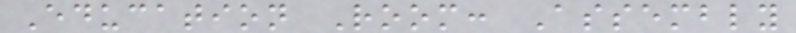Education Room: Assembly
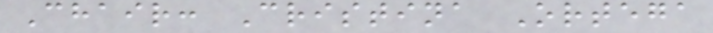Chair: Cristina Ortega
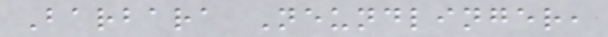Barbara Neundlinger,
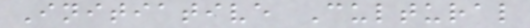Initiative Cultural
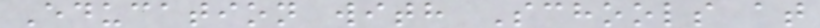Education with Schools at
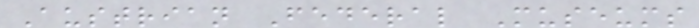Austrian Federal Museums
